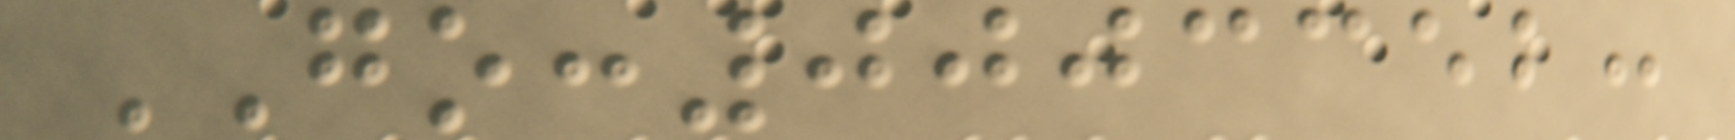GO:0003352:
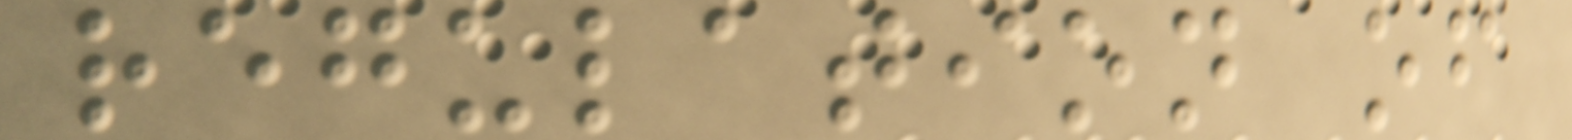regulation of
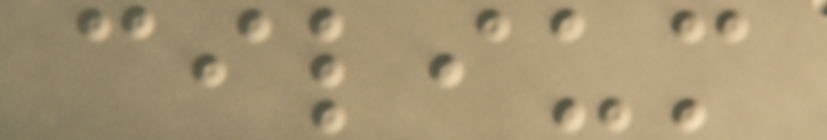cilium
